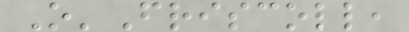O'Friscoll,
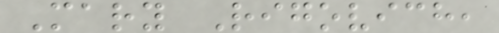Mary Rigovich,
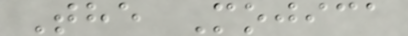The Mojica
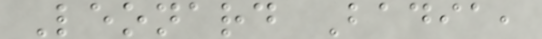Leonard Badia,
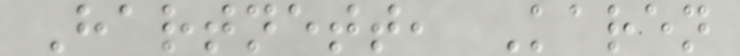Hartnett, Karen
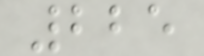225
